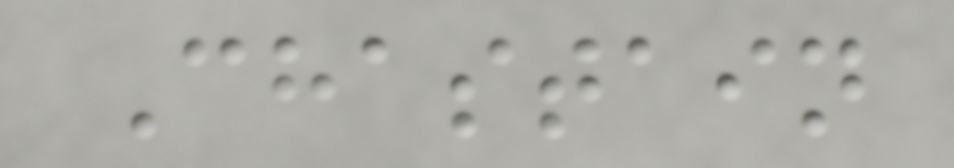Chastain
